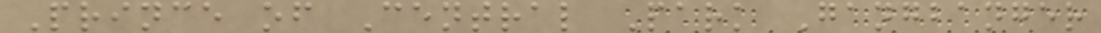Prince of Central Park Gangbanger
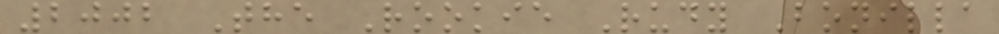2002 The Rookie Rudy Bonilla
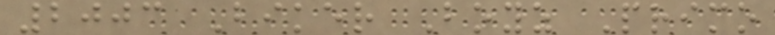2003 Biker Boyz Primo
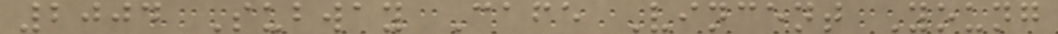2004 Subway Cafe Vincent Young
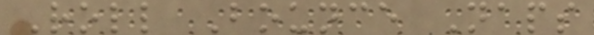Roll Bounce Naps
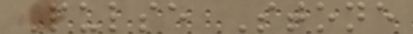Pulse Stone
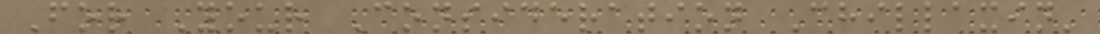For Your Consideration Chillaxin'
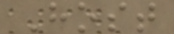Host
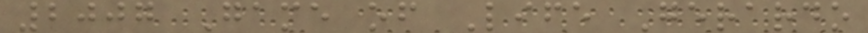2007 Game of Life Gerardo
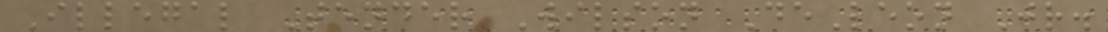Illegal Tender Wilson DeLeon Jr.
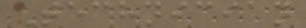Technician
